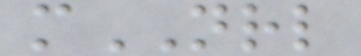mNRL
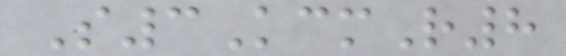S3KcmR8
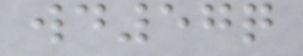wd57q
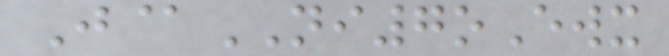J@NI7oEwx
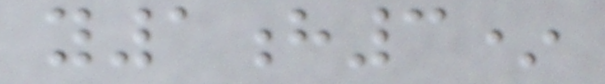y1h3*
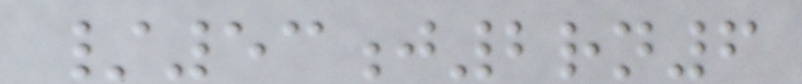/53j2rn6
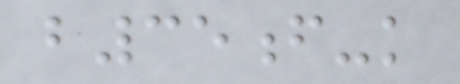b35f-k
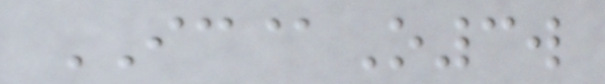IC@O3w
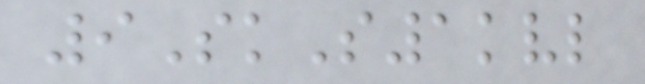9SkS1kvl
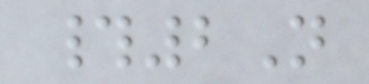#2N
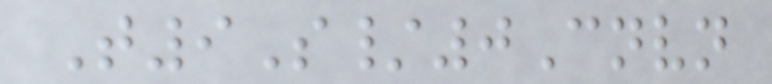T9S/0Cnvn
